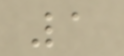1
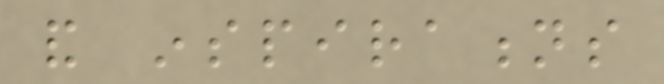and inspirations
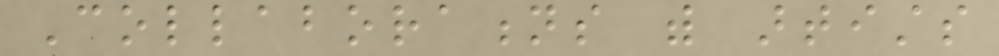Collaborations with artists
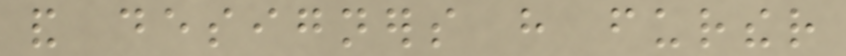and designers have further
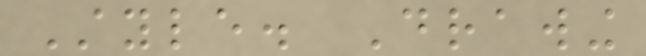Style. Drawing
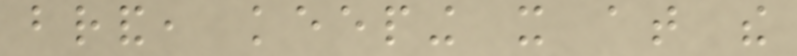brand, keeping it at the
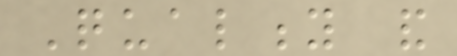Quality and
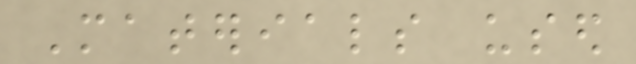Materials used
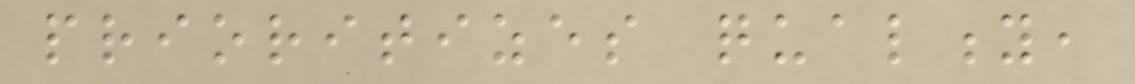prioritizes quality,
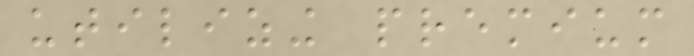utilizing premium
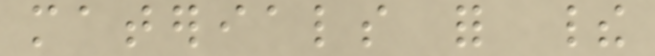materials for their
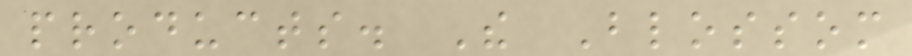products. The Blossom
